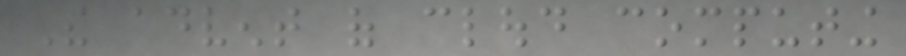The advent of cloud computing
